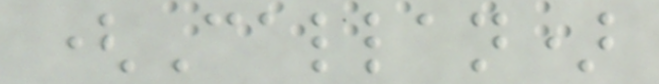(Callan)
